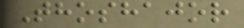Thoshajor
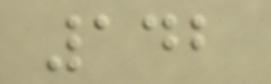142
